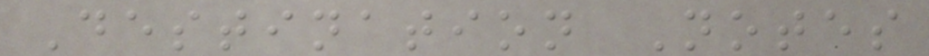Destination Notes
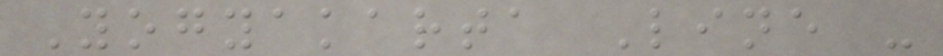Yogyakarta Line -
